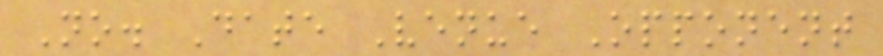No. Date Venue Opponent
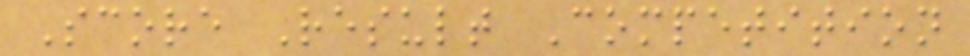Score Result Competition
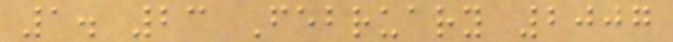1. 23 February 2007
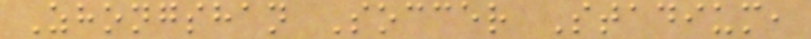Zhongshan Soccer Stadium,
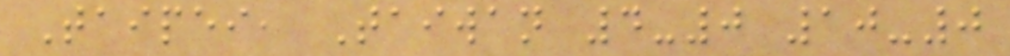Taipei, Taiwan 4-0 10-0
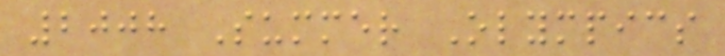2008 Summer Olympics
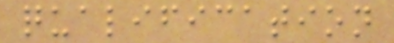qualification
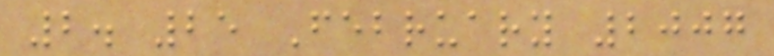2. 25 February 2007
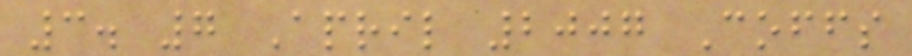3. 7 April 2007 Coffs
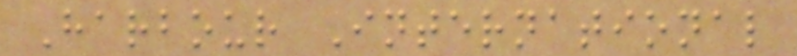Harbour International
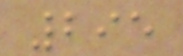295
